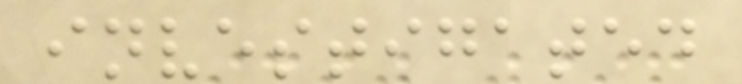investigated
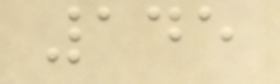145
